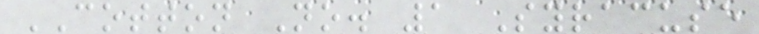COTTON No. 1 Syracuse
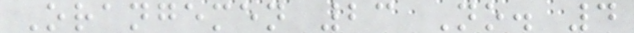Orangemen 23 No. 4
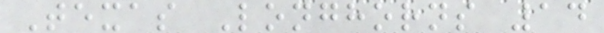Texas Longhorns 14
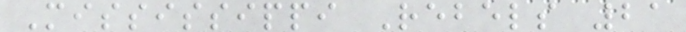Mississippi Rebels 21
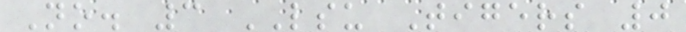No. 3 LSU Tigers 0
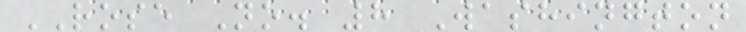ROSE No. 8 Washington
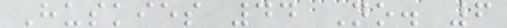Huskies 44 No. 6
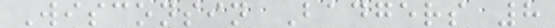Wisconsin Badgers 8
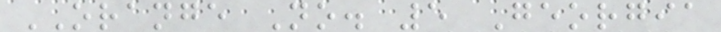ORANGE No. 5 Georgia
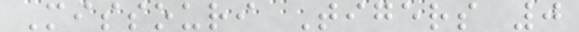Missouri Tigers 0
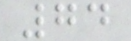74
